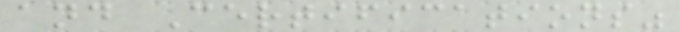and Certifications"
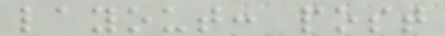layout: post
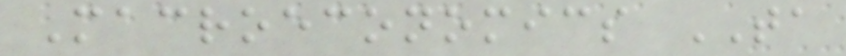Macroeconomics TA
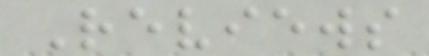Reviews
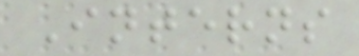Interns
